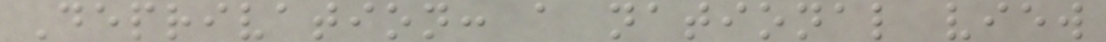Deprivation: a national view
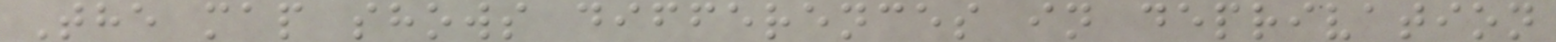The map shows differences in deprivation
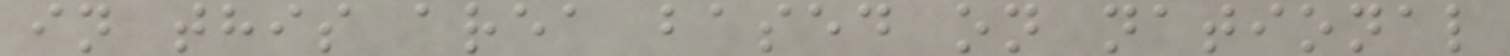in this area based on national
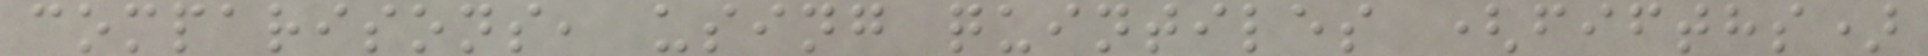comparisons, using quintiles (fifths)
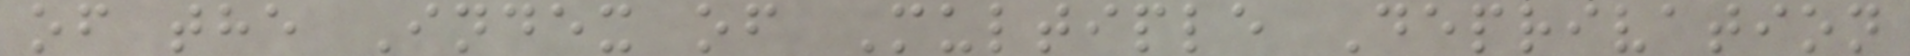of the Index of Multiple Deprivation
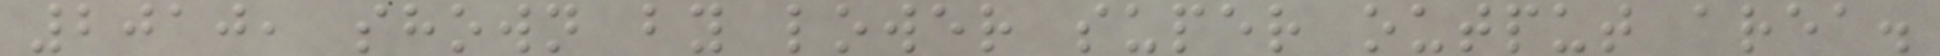2010, shown by lower super output area.
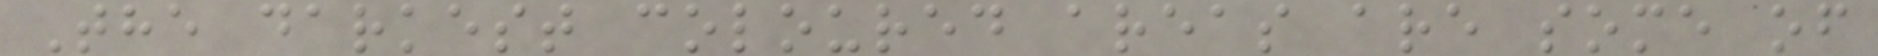The darkest coloured areas are some of
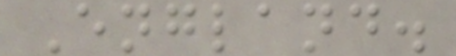England.
